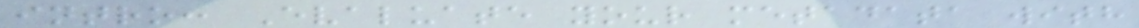intro: Evaluate your metadata with
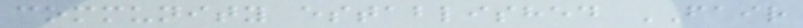community established FAIR
